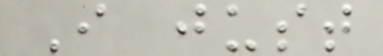I just
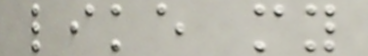like my
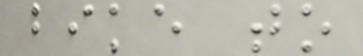bike to
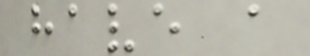have a
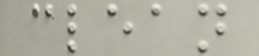clean
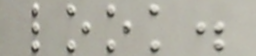look.
